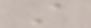A
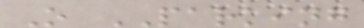O PARKING
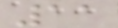11
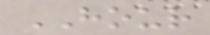HOUR
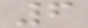6
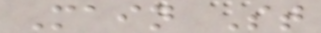Main St
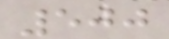500
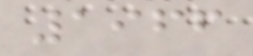1966
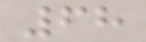68
